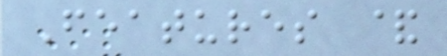Features &
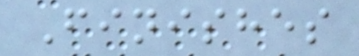Finishes
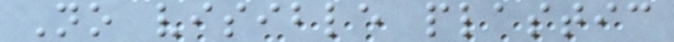No visible plastic
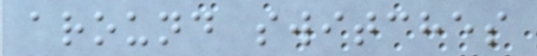around switches
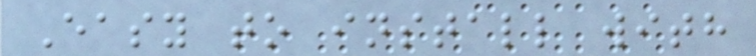Easy to install with
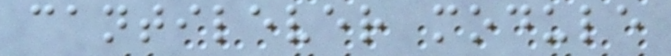cantilever module
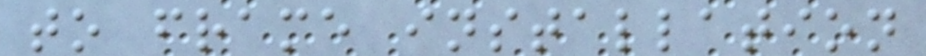to frame installation
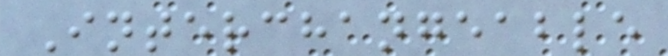Interchangeable
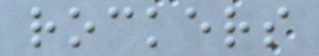rockers
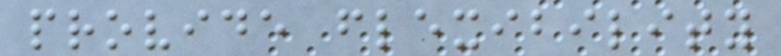provide flexibility
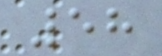58
